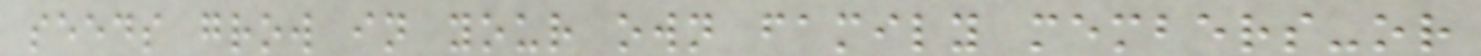seeds grow in your own family members-or
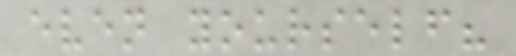even yourself?
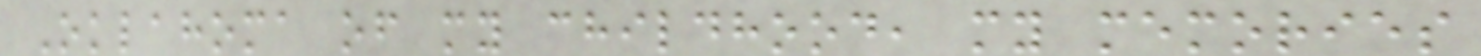Oklahoma of my childhood, my memories
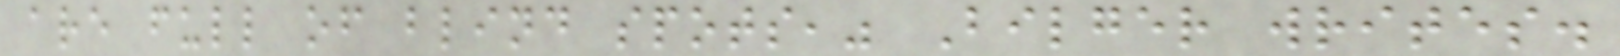are full of blind spots," Bilger writes.
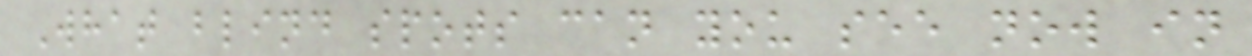What blind spots can you see now in
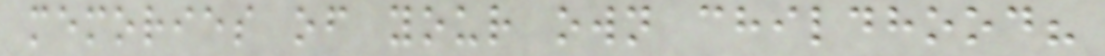memories of your own childhood?
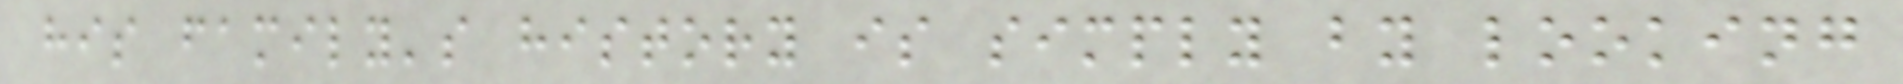his family's history is simply by looking
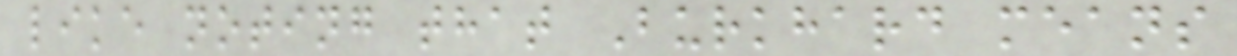like noting that Burkhard means
